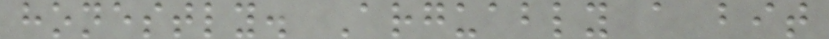honestly. Arguably a bit
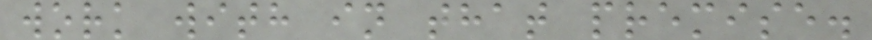work with in that premise.
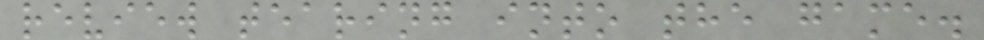review tearing into the game.
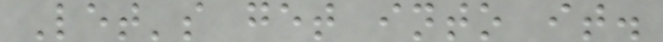Let's get into it.
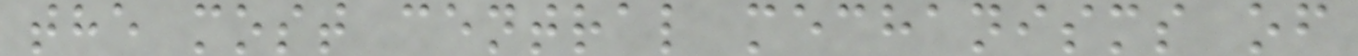the most central mechanisms of
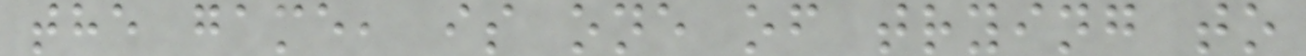the game, is one of trying to
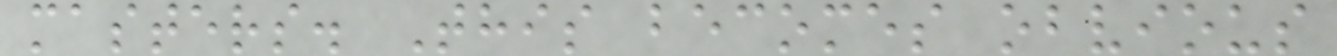masters. This becomes obvious
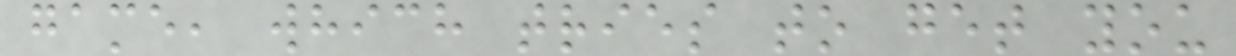game, which tries to get you
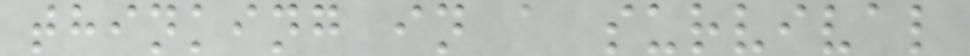thinking in a survival
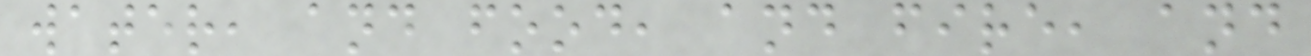water, and food, and fire, and
